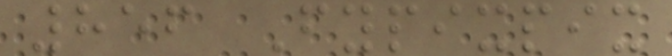856 Fypixpix
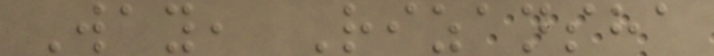Way, Rizansha
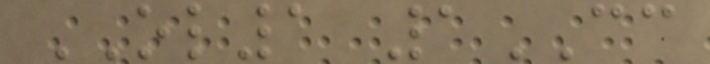OL1 1CC
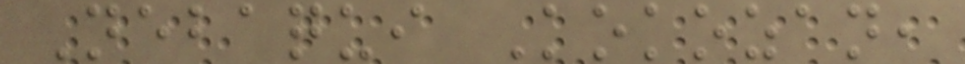Nebaqui Kokozan,
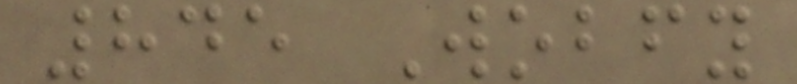845 Wobfy
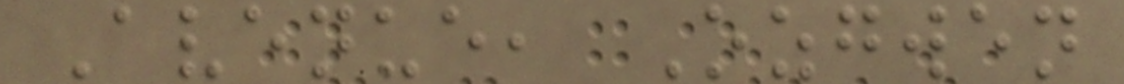Avenue, Ozgwen
